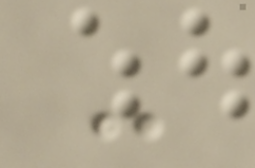-
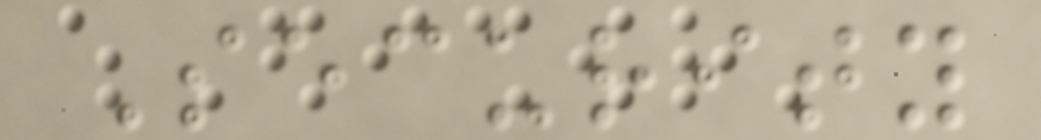Security
